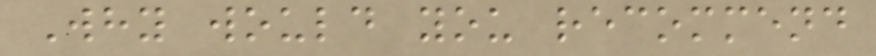Why would you recommend
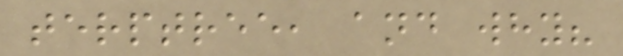terptree, and why?
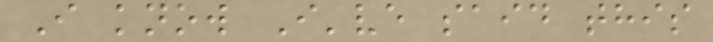I know I've said this
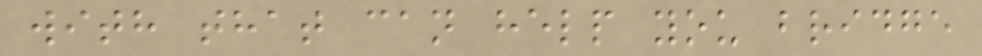with that can help you bridge
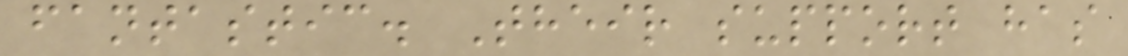fantastic. Their support has
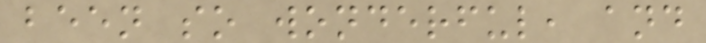been so wonderful, and
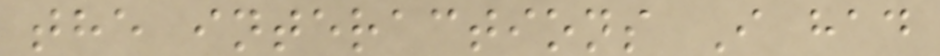the interactions I had
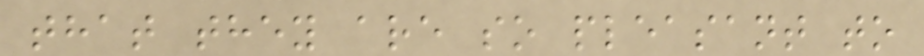that they are so pleasant to
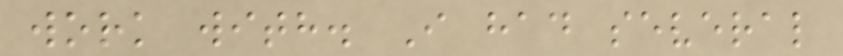work with. I had several
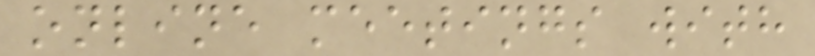online meetings with
